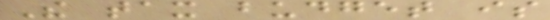The tax budget is
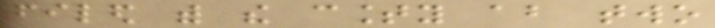filed with the county about two
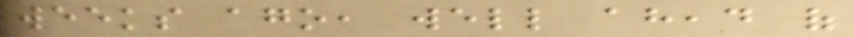weeks ago, well ahead of
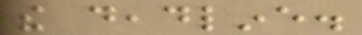the deadline.
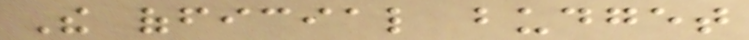The official budget
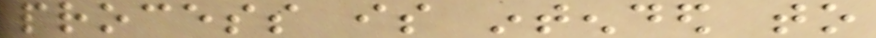process is intended to
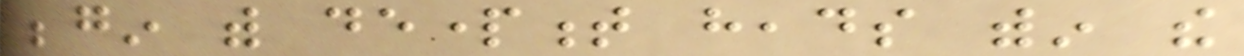begin with department heads within the
